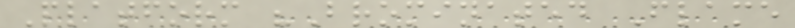Platform "Brominated Flame
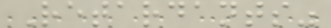Retardants"
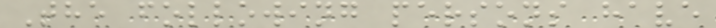The following persons have
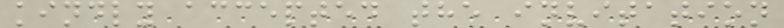kindly accepted the invitation
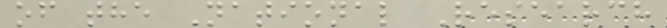of the National Research
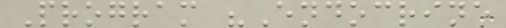Program "Endocrine
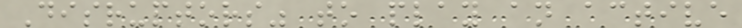Disruptors" to play an active
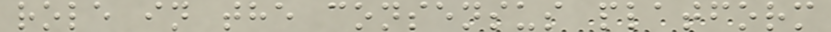role in the consensus platform
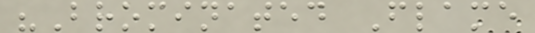"Brominated Flame
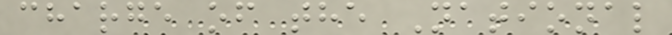charge of the National
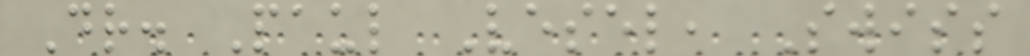Dr. Paul Vesel, Swiss
